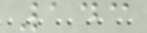143
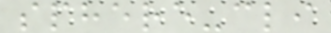sphere-cli
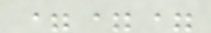===
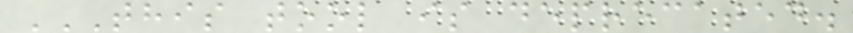THIS TOOL IS DEPRECATED.
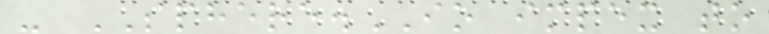- SPHERE.IO impex to
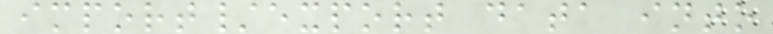import/export data into
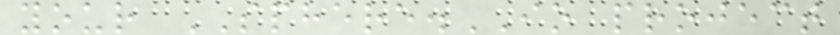your SPHERE.IO project
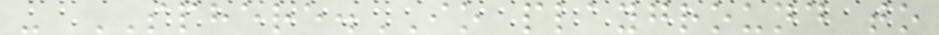- SPHERE.IO playground to
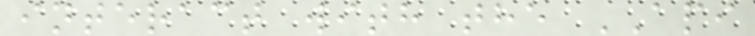interact with the API
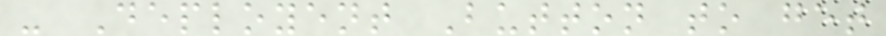- Deployent Button to get
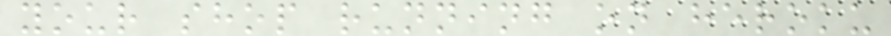your shop running on heroku
